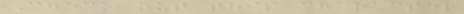Check out this character
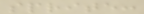sprite:
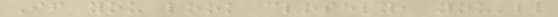If you look closely, you'll
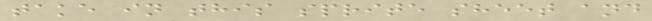take in this sprite sheet and
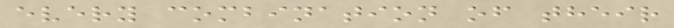every combination of their
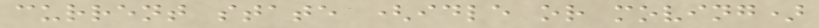current state (idle or moving)
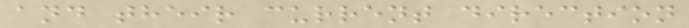and their current direction
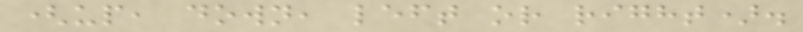(up, down, left or right).
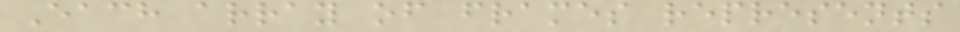Each array of frames represents
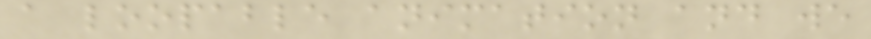a loopable animation and we
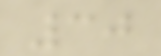30
